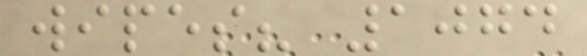wipes? 1074
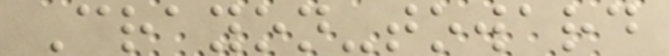Crayon-toward
